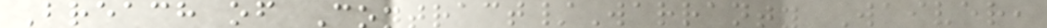Breach of Contract/Warranty Waiver,
